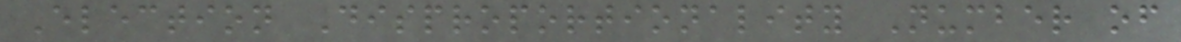Election Disproportionality Number of
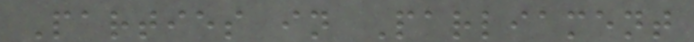Parties in Parliament
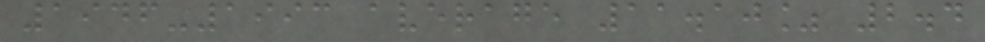1946-1993 average 11.10% 2.4
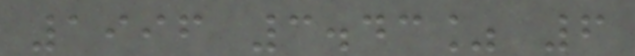1996 3.43% 6
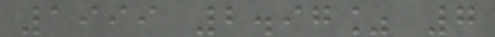1999 2.97% 7
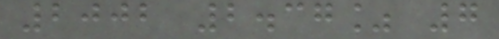2002 2.37% 7
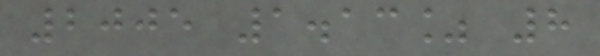2005 1.13% 8
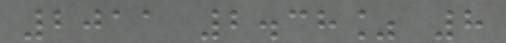2011 2.38% 8
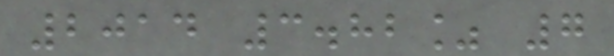2014 3.82% 7
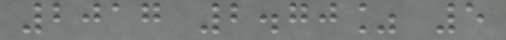2017 2.70% 5
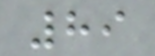89
